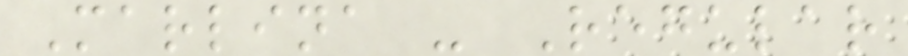Marlina - Regular
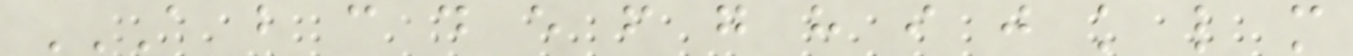A B C D E F G H I J K L M
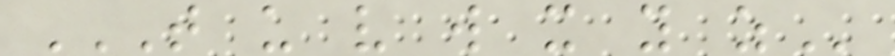T U V W X Y Z
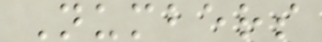Numbers
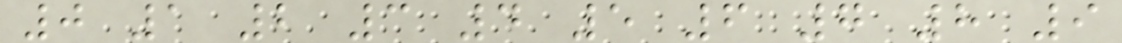0 1 2 3 4 5 6 7 8 9
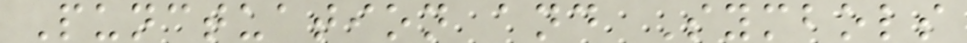Punctuation and Symbols
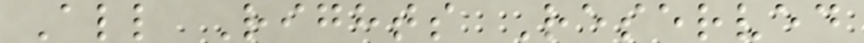All Rights Reserved
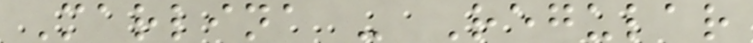Marlina - Regular
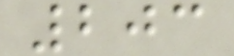203
